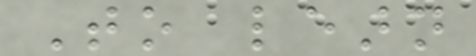To learn
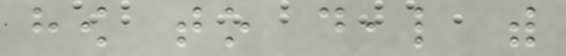how to deal with
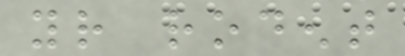your rodent
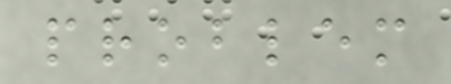problem
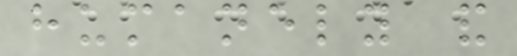humanely and
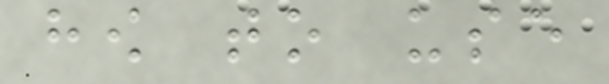how to use
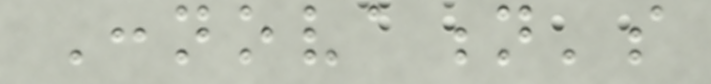Connovation's
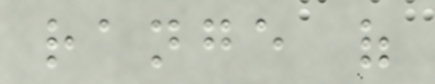range of
